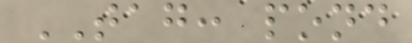TAG: pond
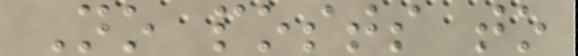No posts to
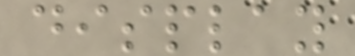display
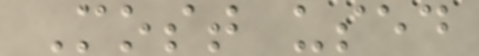Most used
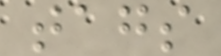tags
